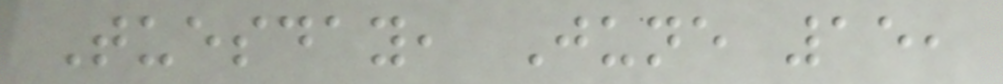Tuesday, June 15,
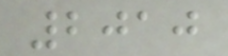2010
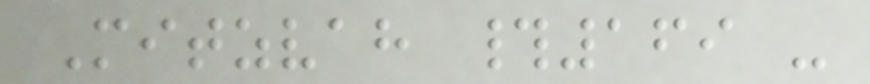Mitzvah #169 -
